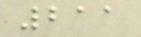211
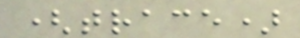(trace)
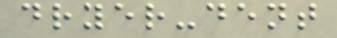dryer-dent
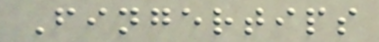Fingertips
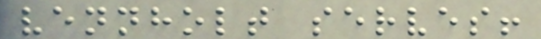vennholt serves!
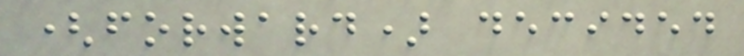(forward) decided
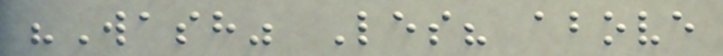"Wash" Les? above
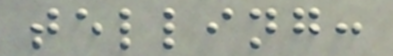telling:
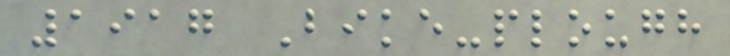1917 Bike-plough
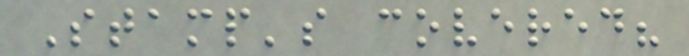Stamp's covered?
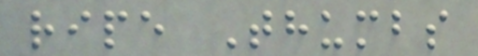ripe Thumbs
